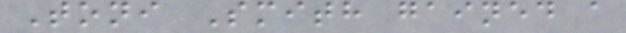Toni Smith gained a
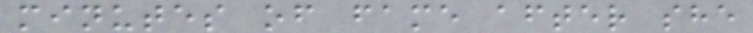minutes of fame after she
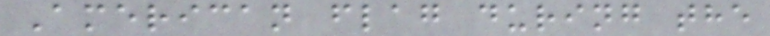American flag during the
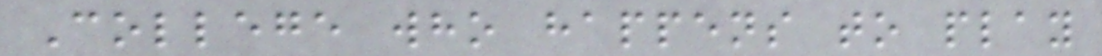College who happens to play
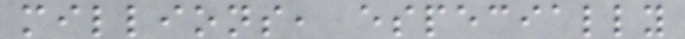millions, especially
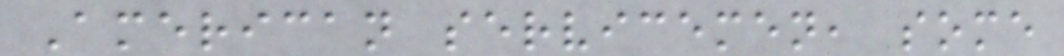American servicemen, some
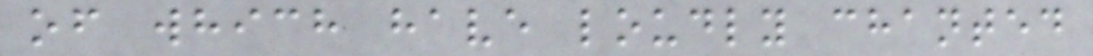of which have loudly chanted
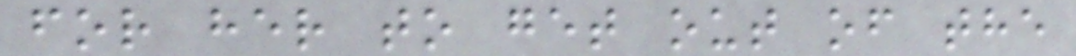for her to get out of the
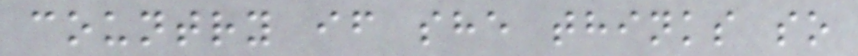country if she thinks so
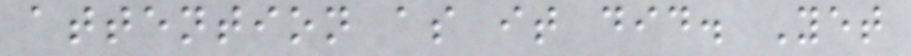attention as it did. Yet
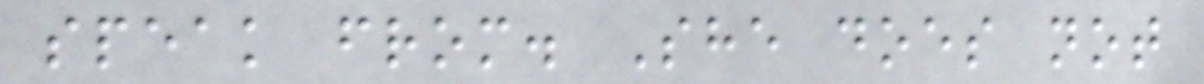speak from. She does not
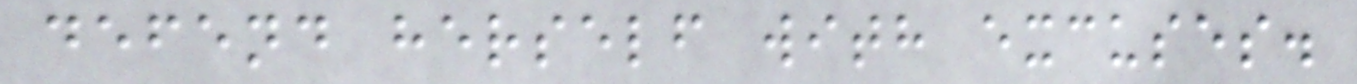defend herself with excuses.
